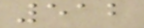512
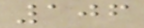106
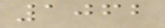1062
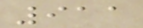911
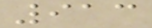913
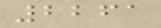2261
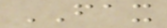FAX
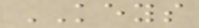KEYS
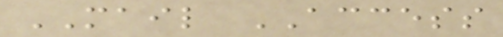MAIL ACCESS
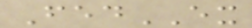FedEX
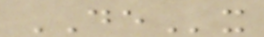DEx
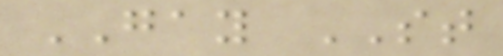GAY ST
